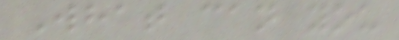What can you
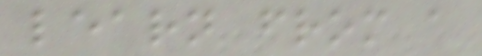learn from a
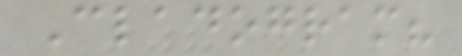Cladogram?
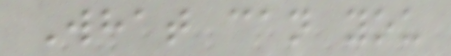What can you
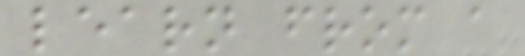learn from a
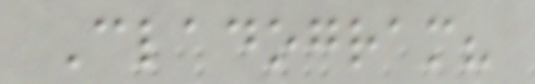Cladogram?
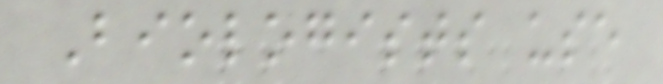Biologists use
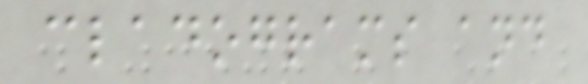cladograms and
